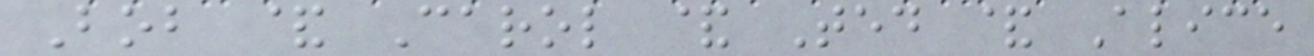Bob & Carol & Ted & Alice
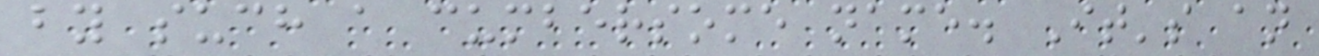by such a cumbersome name. It's an
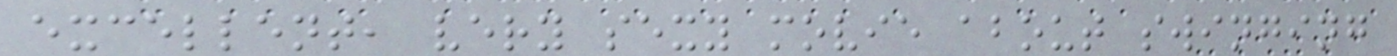excellent, very sexy movie about swinging
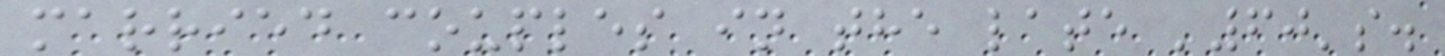married couples in the late '60's.
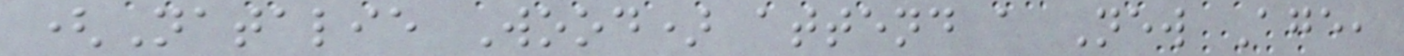(Natalie Wood) attend a New Age,
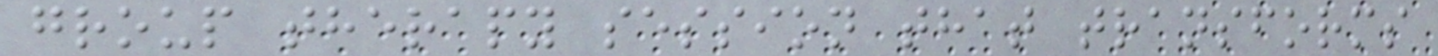group therapy session that transforms
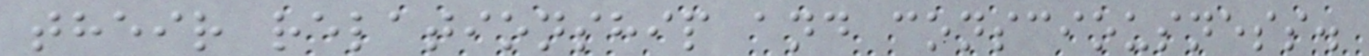their relationship and consciousness.
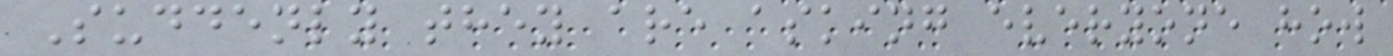Suddenly they are asking everyone how
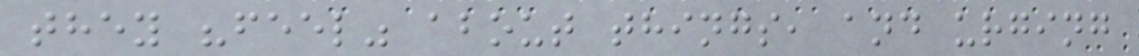they "feel" about things, and urging
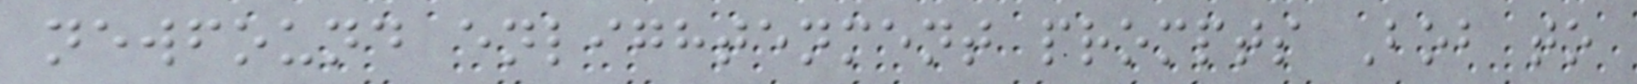newfound enlightenment prompts Bob to
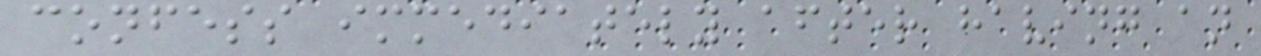confess immediately after having an
